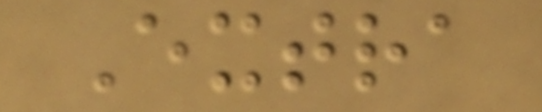Extra
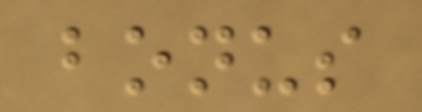bonus
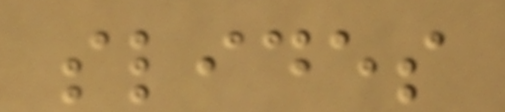slides
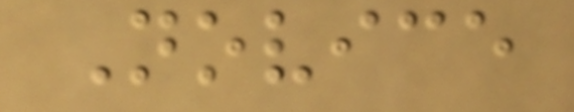Novice
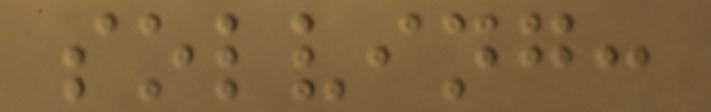solving:
